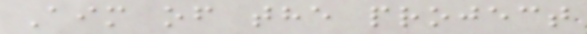Aim of the project
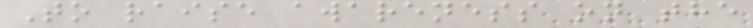To raise awareness on the
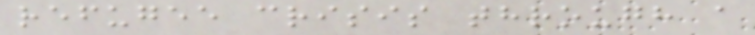refugee crisis through a
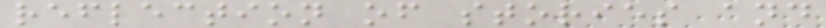reflection of stories and
